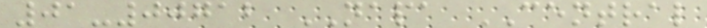01-00712 NAPA CENTRAL
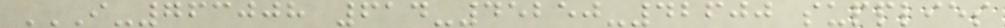I-763008 614-45250-42600 SUPPLIES
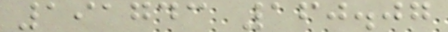191743 160.07
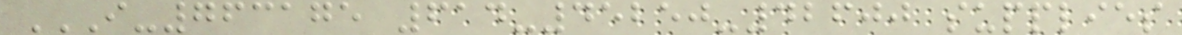I-763175 614-45250-42600 SUPPLIES
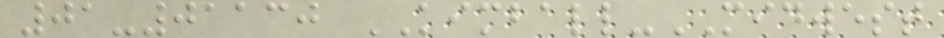01-01130 KIMBALL-MIDWEST
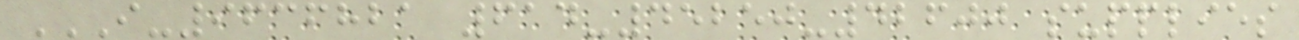I-9636821 614-45250-42600 SUPPLIES
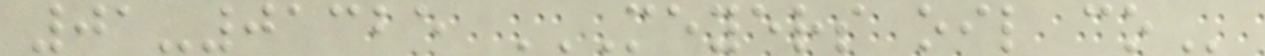01-01325 MEYERS OIL CO
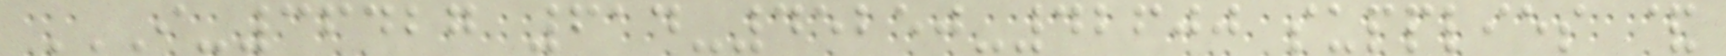I-36427 614-45250-42600 SUPPLIES &
